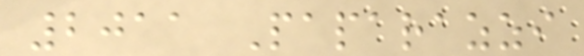2011 Paparazzi
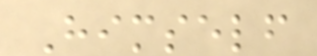Himself
